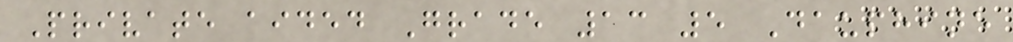Private aided Grade 13 5 Dauphine
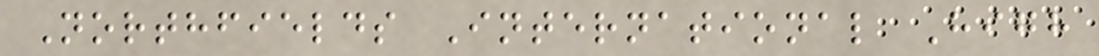Northfields International High
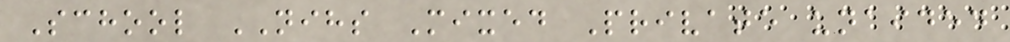School NIHS Mixed Private unaided
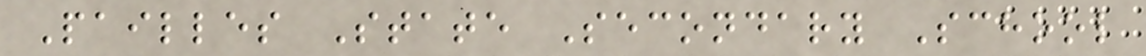Pailles State Secondary School
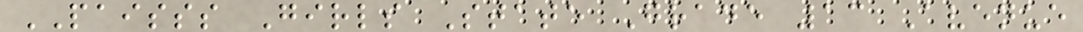PAISSS Girls State Grade 13 Avenue
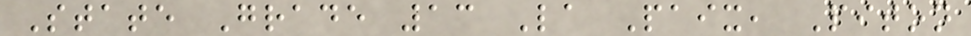State Grade 13 La Paix, Piton
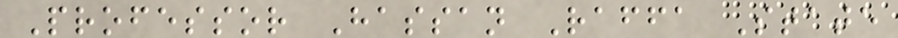Professor Hassan Raffa State
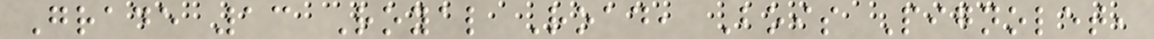Grade 13 Royal Road, Bois Pignolet,
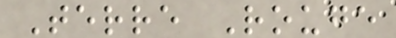Terre Rouge
